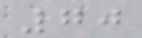70
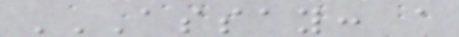ASSAY: A
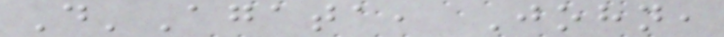D'Agata, John,
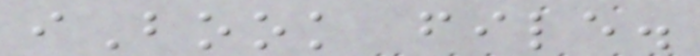iBook file.
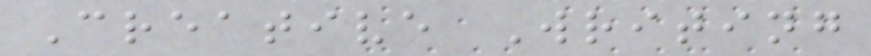Creative Writing
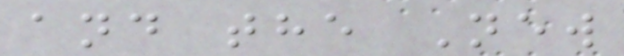and the New
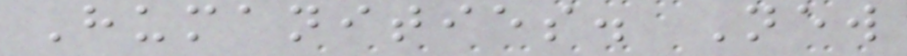Humanities. New
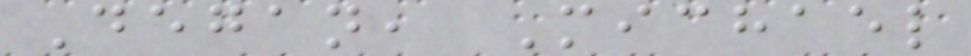Degan, Michael
